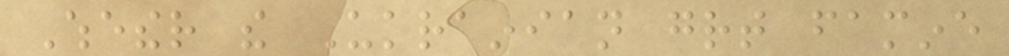Whether the Ukrainian great famine
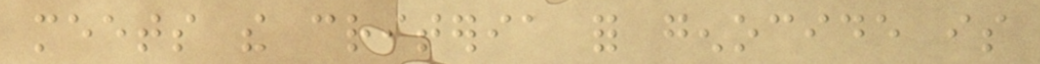meets the criteria for genocide is
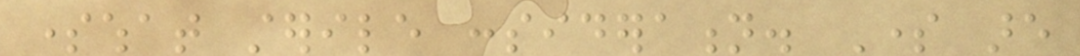somewhat sterile consideration. Some are
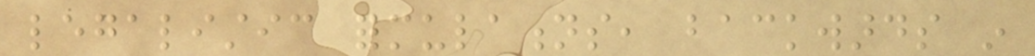legalistic formulations, backwards in
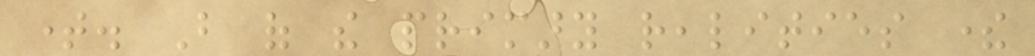time. But of the primary realities there
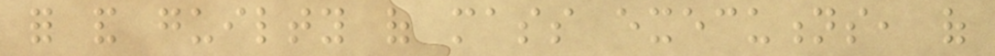for and guilty of mass executions, of
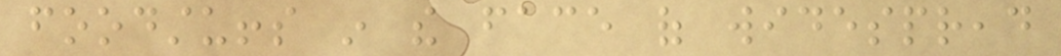foodstuffs in the face of widespread
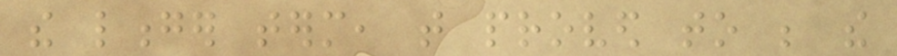the longer term, that proved to be the
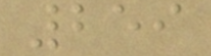259
